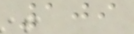109
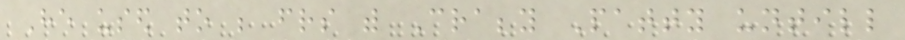He used to be friends with Crabby Patty untill
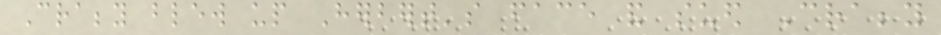Crabby blew up Herbert's face and sued Crabby
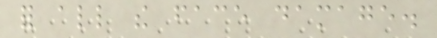for all the face damage.
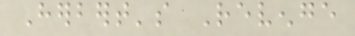Herbert's Revenge
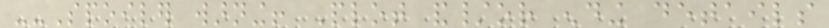--Spoiler warning! Plot and/or ending details
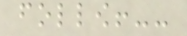follow!--
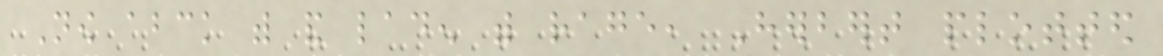Now abck with and laden with rage, Herbert plotted
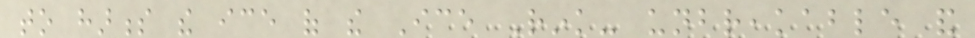to harness the ice of the Ice Rink- unbreakable and
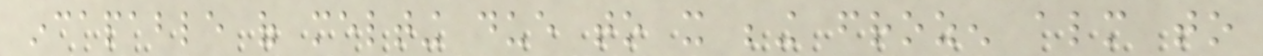incapable of melting due to it being frozen almost to
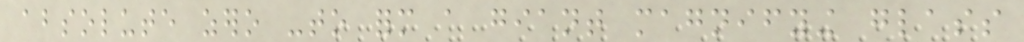absolute zero -to form a giant magnifying glass
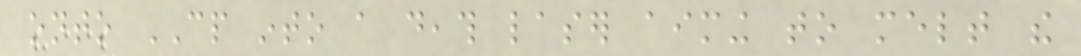onto CP into a death laser aiming to melt the
